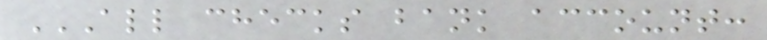ALL CHECKS BANK ACCOUNT:
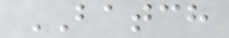BATCH
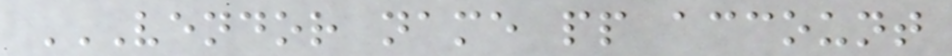VENDOR NAME PP ACCOUNT
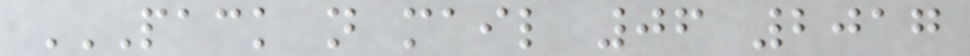PACK N MAIL 06 2017
